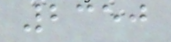2350
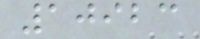10923
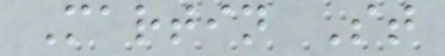Martin St
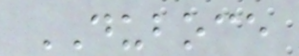DUBOCE
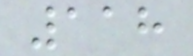118
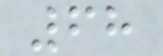68
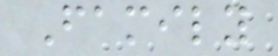Family
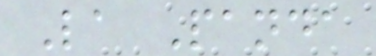La Panda
